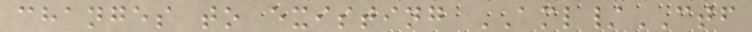changes to existing AML/CTF
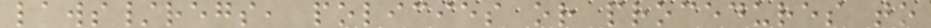laws/regs, policies or procedures to
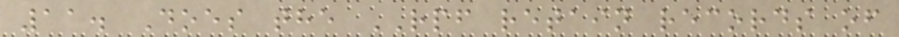11. Does the RPF retain records of
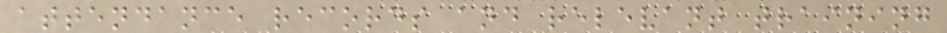attendance records and relevant training
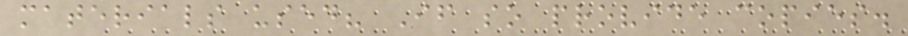materials used? If so provide copies.
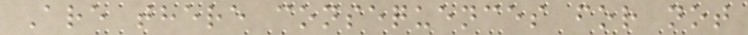Are there consequences for not
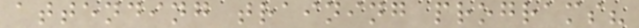attending training programs?
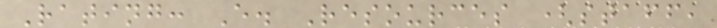Rating: E. Resources (staff,
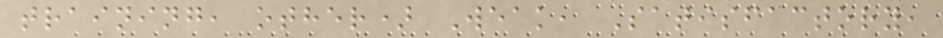training, other) Weak, Satisfactory,
